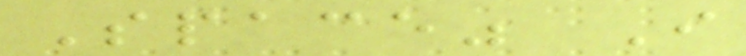Space" I
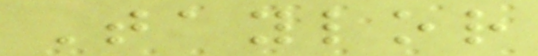Taylor
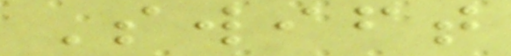Swift
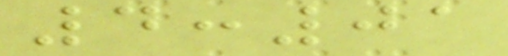4:01
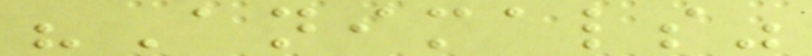"Animals"
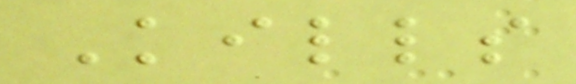Kills
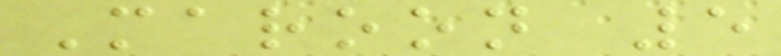Maroon 5
